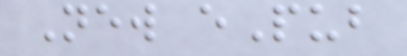New ePub
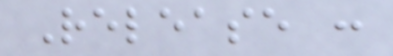Release :
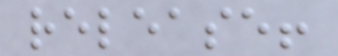release!
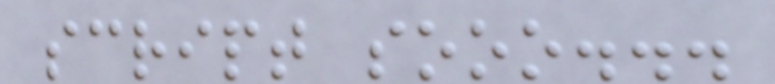script sooo...
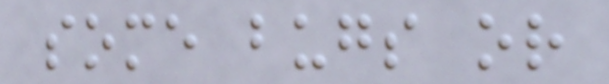some bugs or
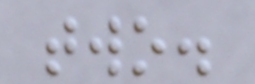two.
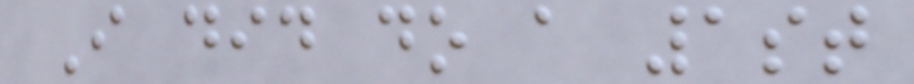I did do a 1st
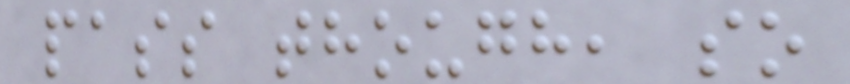pass though, so
